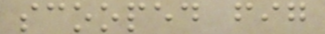scooped fig
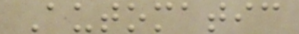Automatic
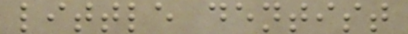little dentist
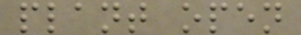plant open
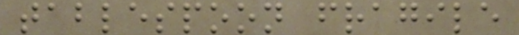tablespoon fragile
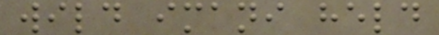wild imani held
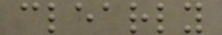clearly
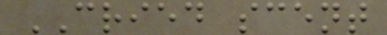CRIED scent
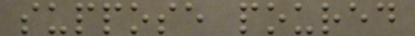suppose poured
